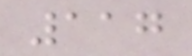117
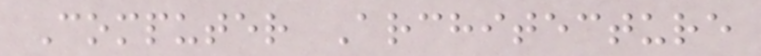Computer Architecture
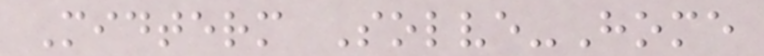Midterm Solve-Home
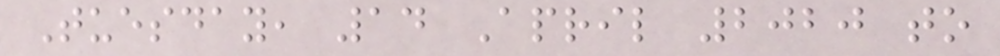Tuesday, 14 April 2020 to
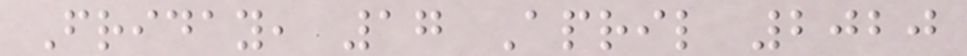Friday, 17 April 2020
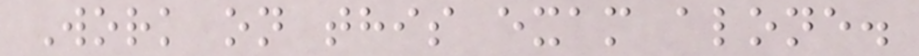Work on this exam alone.
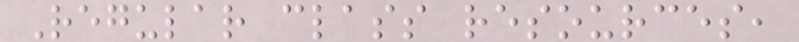Regular class resources,
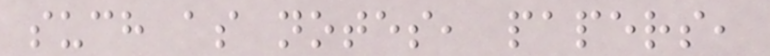such as notes, papers,
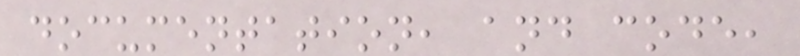documentation, and code,
